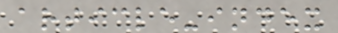article-index
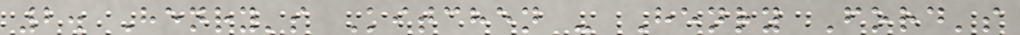2. Henry's Kitchen - Henry Ford's
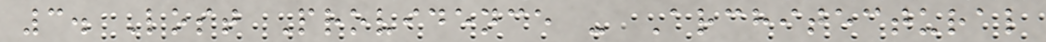3. Lost Providence - Architectural
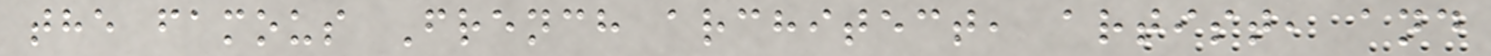the famous French architect, artist, and
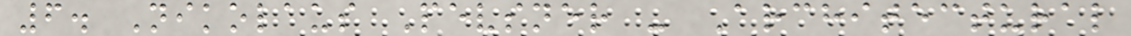6. Nikolaus Pevsner - Architectural
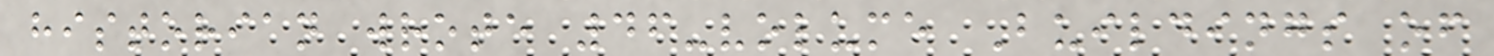historian wrote 46-volume Buildings of
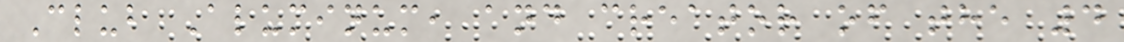Club Aluminum, and creator of the 4
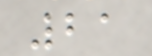21
